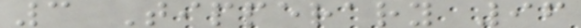3 Tipperary 96
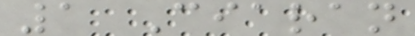1 Ciaran
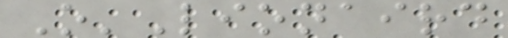O'Lionaird
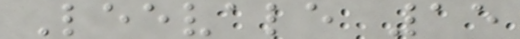Leevale 15
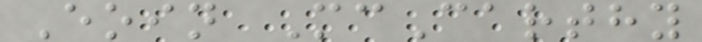Eoin McCarthy
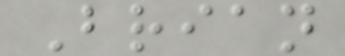Brian
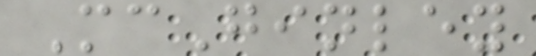McGinley
